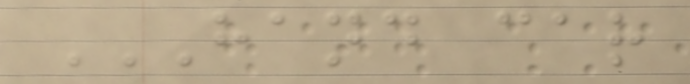HAND CAR
